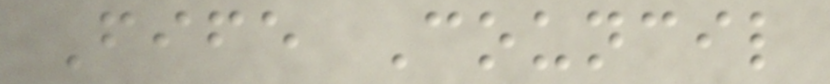Fife Council
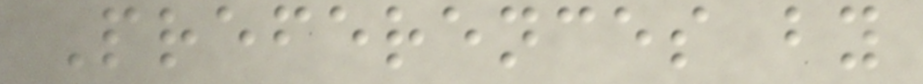Preferences by
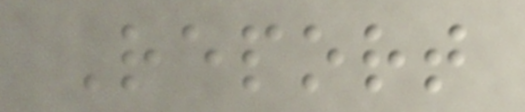Report
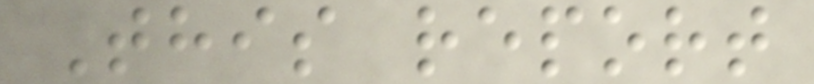This report
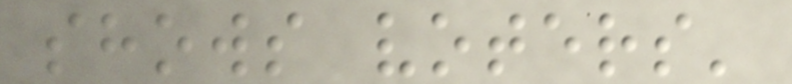shows voters'
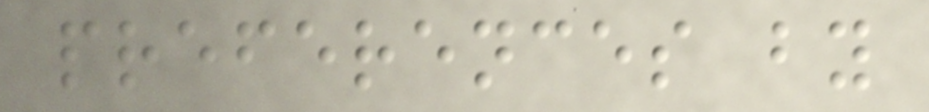preferences by
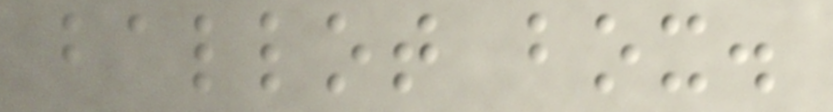ballot box.
